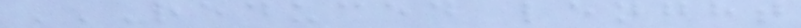REDUCED LENGHT
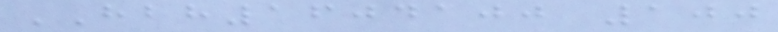HBH1604100 100
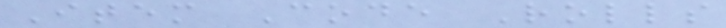Item Code Rolls
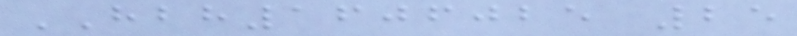HBH1606025 25
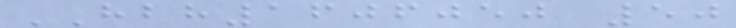HBH1606050 50
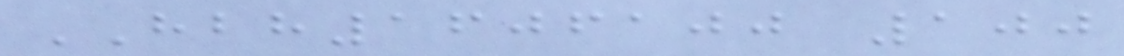HBH1606100 100
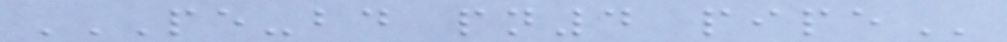PE-BD PN4 PIPE
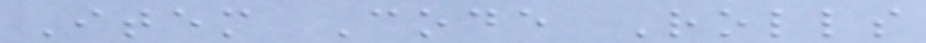Item Code Rolls
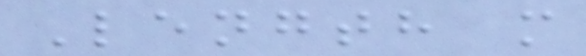Length m
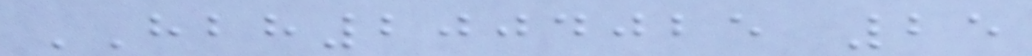HBH2004025 25
